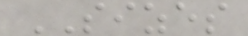SIZES
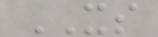XS
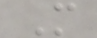M
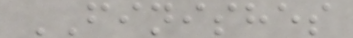FINISHES
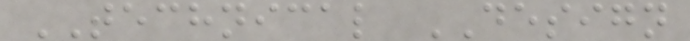TECHNICAL DESIGN
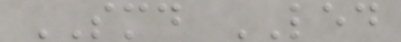SMD LED
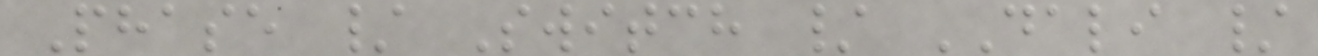Phase / Switch / DALI /
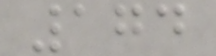174
